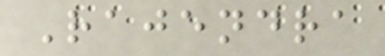Rajendra
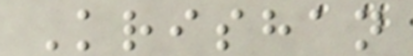Krishan
